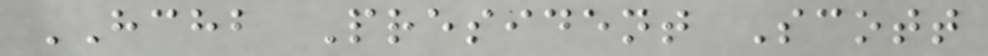HCHB President Scott
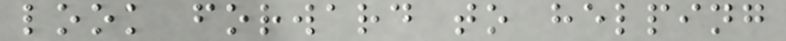look forward to helping
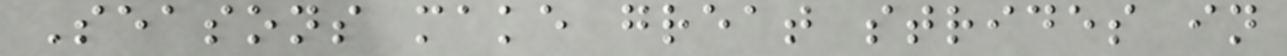Seasons make great strides in
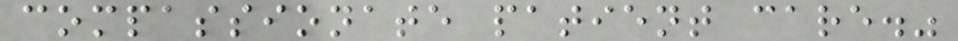compassionate patient care."
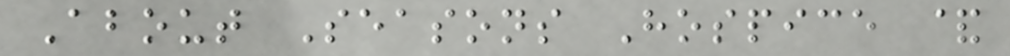About Seasons Hospice &
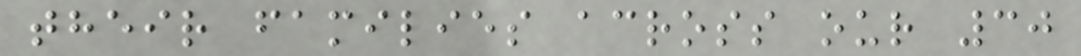their families across our 30
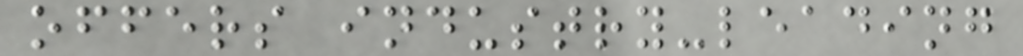offers industry-leading
